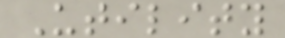Utility
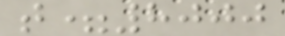t=8000
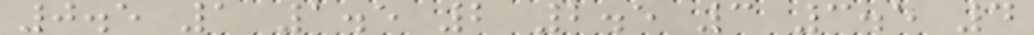0.5 1 1.5 2 2.5 3 3.5 4
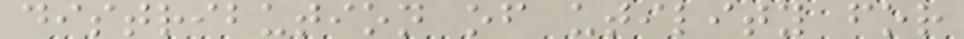distribution of utility for
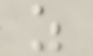z
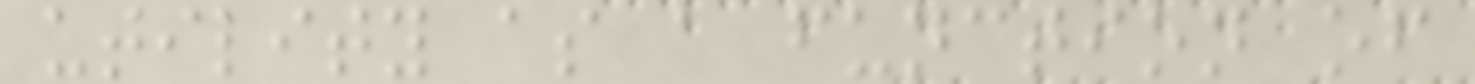utility as a function of
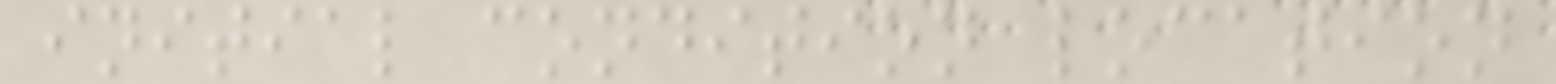initial condition location
